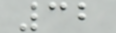32
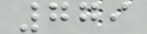779
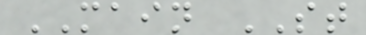MAIN ST
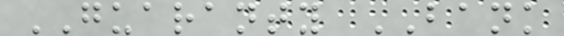GUARANTY BANK
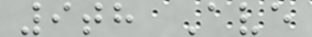9th Ave
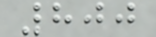800
